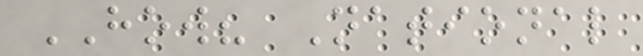HOW? National
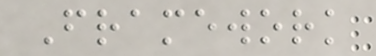Framework
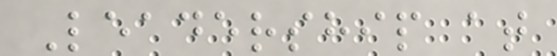Leadership at
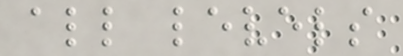all levels
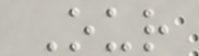Our
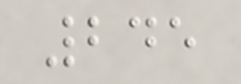245
